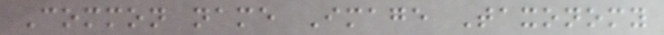Common name Image Taxonomy
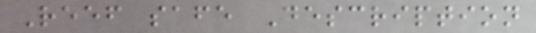Reef safe Description
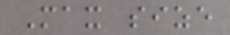Max size
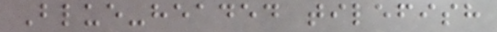Blue-headed tilefish
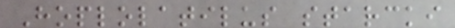Hoplolatilus starcki
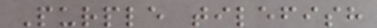Purple tilefish
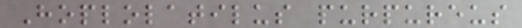Hoplolatilus purpureus
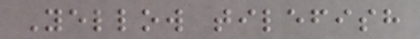Yellow tilefish
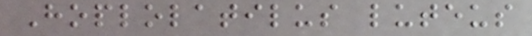Hoplolatilus luteus
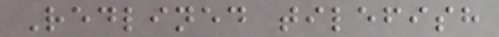Redlined tilefish
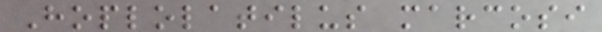Hoplolatilus marcosi
